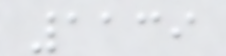1139
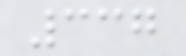337
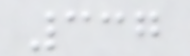337
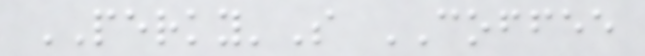PERKY'S COFFEE
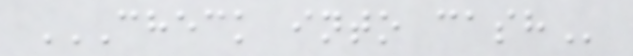CHECK INTO CASH
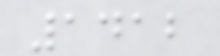1412
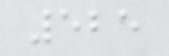525
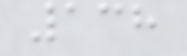138
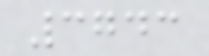3743
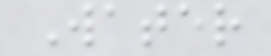Water
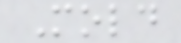Mold
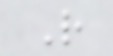R
